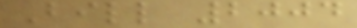Bill 2004
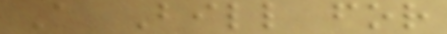A Bill for
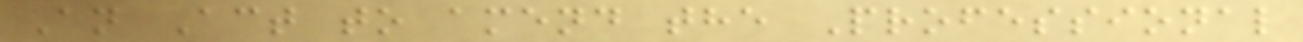An Act to amend the Professional
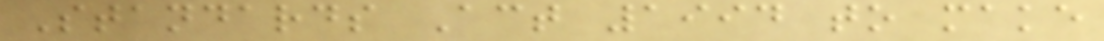Standards Act 1994 to make
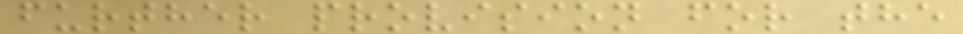further provision for the
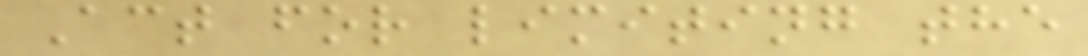Act for limiting the
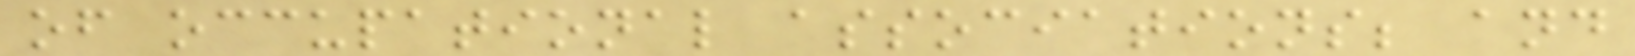of occupational associations; and
